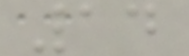14
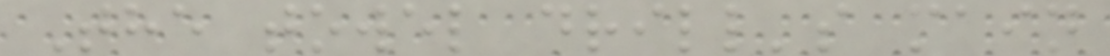The towel drill's main
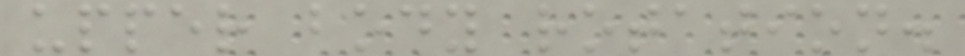upper body rotation.
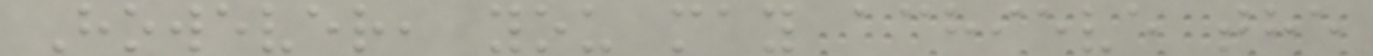However, you may achieve the
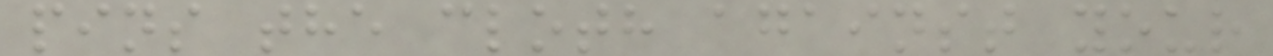pins the cloth against your
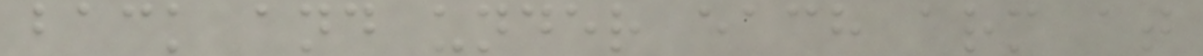back and under each arm at
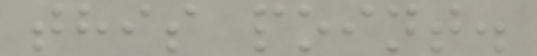this point.
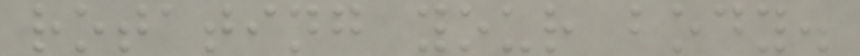rotating your body.
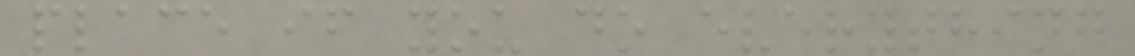place if you do everything
